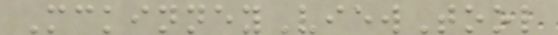MckinneyViewTool
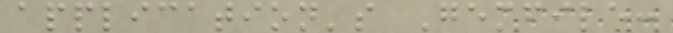application's Gemfile:
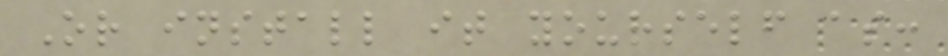Or install it yourself as:
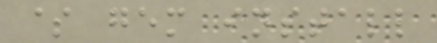$ gem install
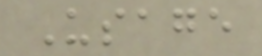Usage
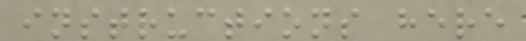instructions here
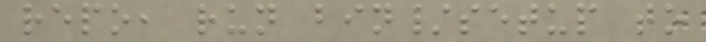repo, run bin/setup to
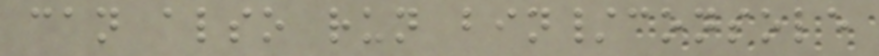can also run bin/console
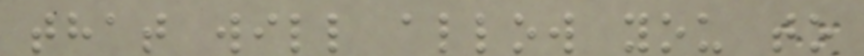that will allow you to
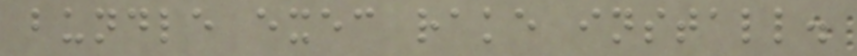bundle exec rake install.
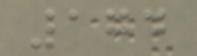174
